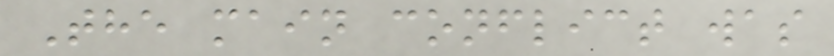The main conflict was
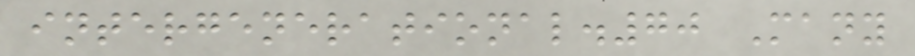intergenerational.70 Many
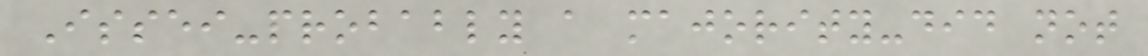Issei-probably a majority-did not
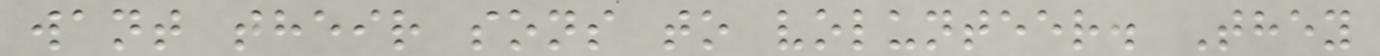want their sons to volunteer. They
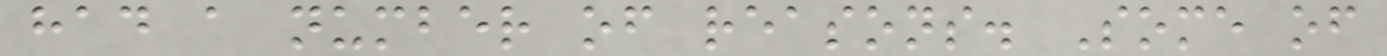had a number of reasons. Some of
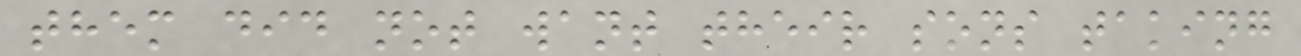them did not want their sons taking
